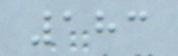183
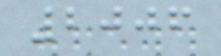2006
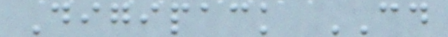Digipack CD
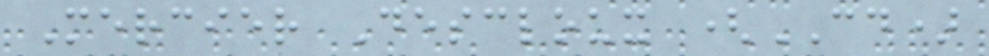Mercier Descloux (CD)
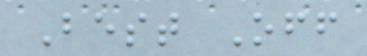Best Off
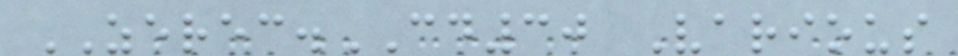ZEREC.CD30 Various
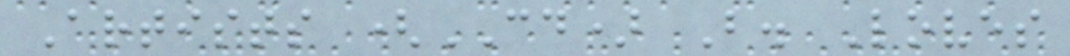Artists (CD) B. Loves
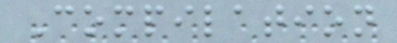Compilation
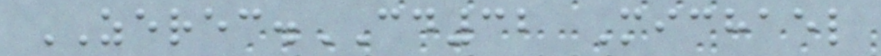ZEREC.CD32 Michael
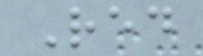Red
